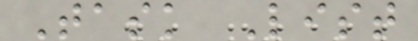Task List
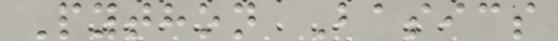Python Basics
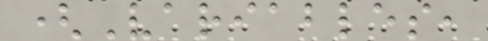(Variables,
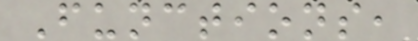Functions,
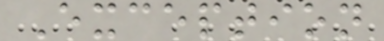Exception
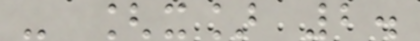- [x] 2.
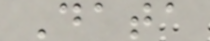Data
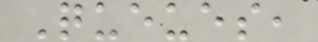Queues,
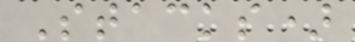Stacks)
